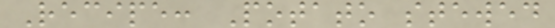Recipe: Potato stewed
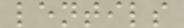lentils
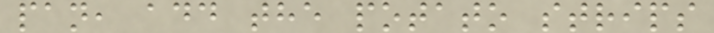pan, add the potato strips
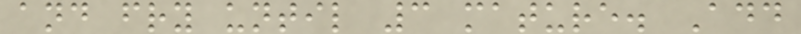and fry until 3 mature. Add
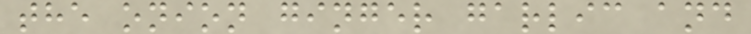the onion ginger garlic and
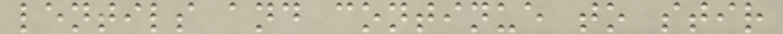lentils and continue to stir
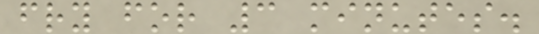fry for 3 minutes.
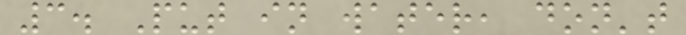3. Put in water, don't
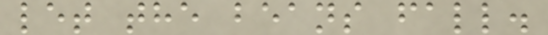let the beans fall.
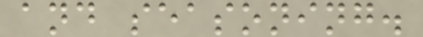and seasoning.
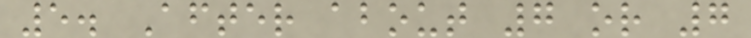5. After about 7 or 7
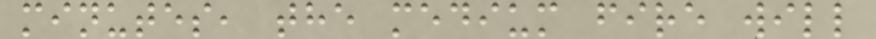minutes, the medium fire will
